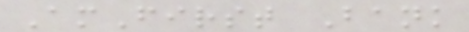AmFirst Bank
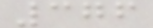376
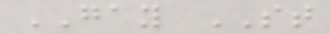GAY ST
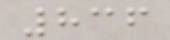836
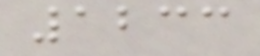1233
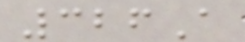326A
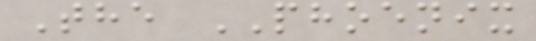The PHOENIX
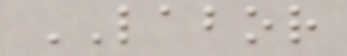LABOR
